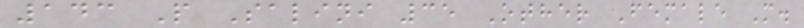143 P Salini 35 Other Female M.
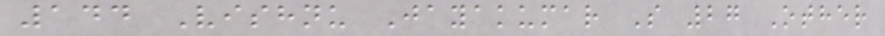144 Vishnu Jayakumar S 27 Other
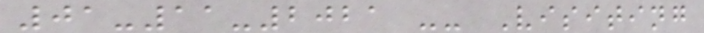01-11-2021 -- Visiting
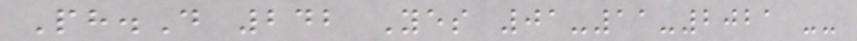Ph.D 242 Yes 01-11-2021 --
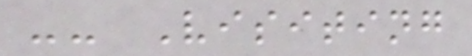-- Visiting
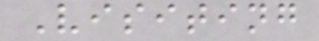Visiting
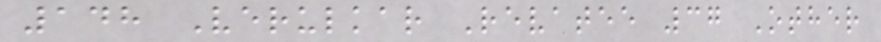148 Verulkar Revatee 37 Other
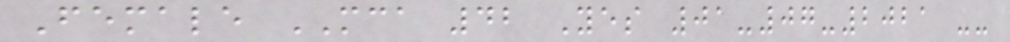Female MCA 42 Yes 01-07-2021 --
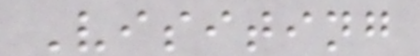Visiting
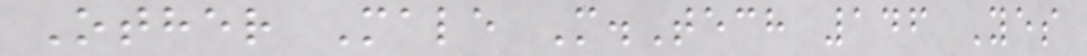Other Male M.Tech 146 Yes
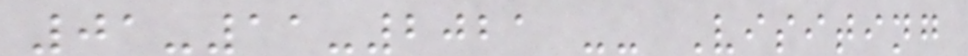01-11-2021 -- Visiting
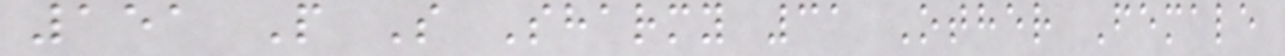151 P S Sharmy 31 Other Female
